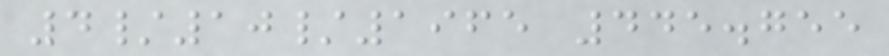4/10/1965 445.755
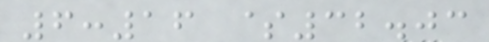6:16 $32.03
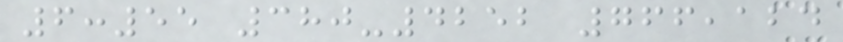6:55 380-4252 766,124
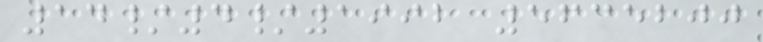14/4/1992 5635200
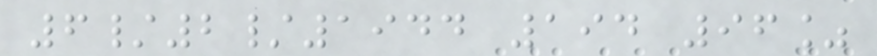6/2/1944 194 96%
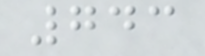743
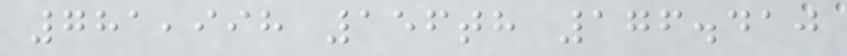781,998 156th 176.410
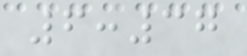6:37
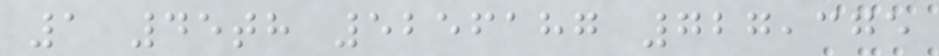1 45th 5256187 727,375
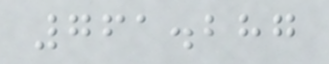761.287
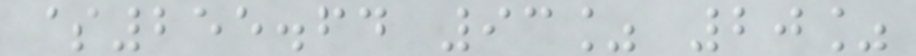$255.64 93% 20%
